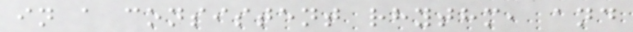in a consistent rhythm, and
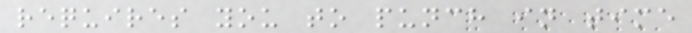requires you to punch in time
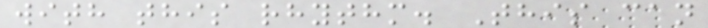with this rhythm. This can
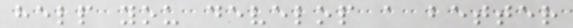help you develop a better
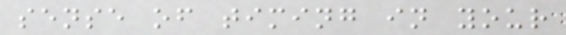sense of timing in your
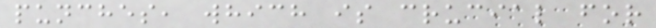punches, which is crucial for
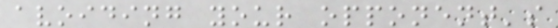avoiding your opponent's
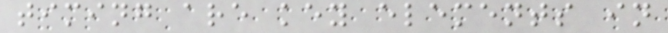timing are key elements in
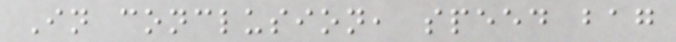In conclusion, speed bag
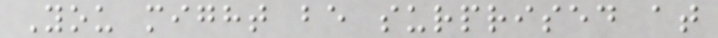You might be surprised at
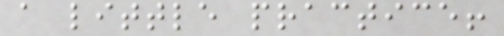a little practice!
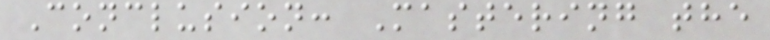Conclusion: Mastering the
